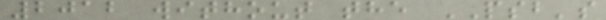2012 without the PSB's
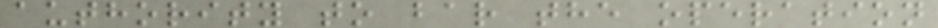authority to bar the operation
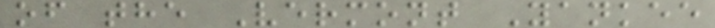of the Vermont Yankee
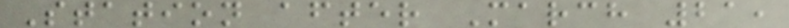Station after March 21,
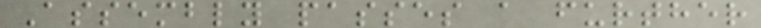Assembly passes a further
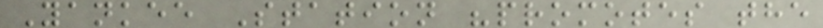Yankee Station "promotes the
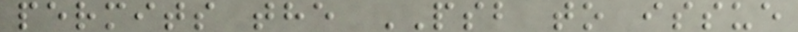permits the PSB to issue
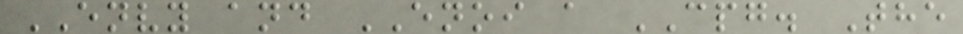ENVY and ENOI a CPG. The
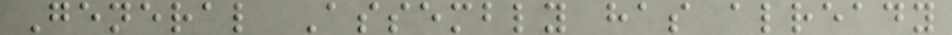General Assembly has already
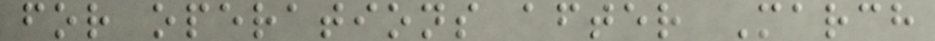for operations after March
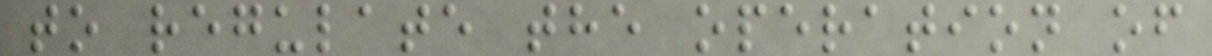to regulate the operation of
